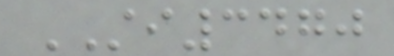STI3470
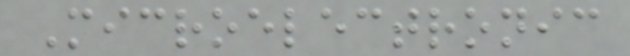Microelectronic
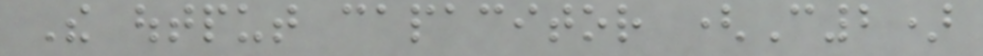The output capacitor (C2)
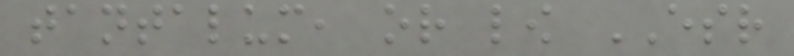tantalum, or low ESR
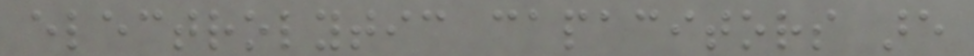electrolytic capacitors are
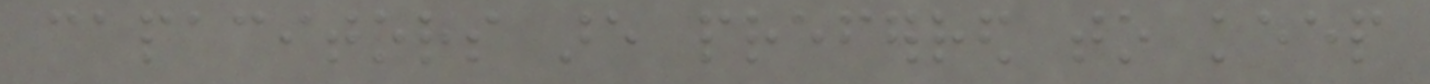capacitors are preferred to keep
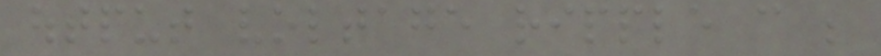output voltage ripple can be
